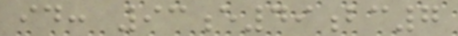id: 93e49bc7
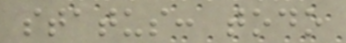status: todo
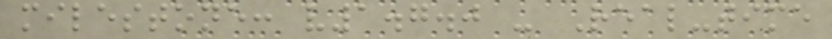milestone: v1.7.0 - Real-time
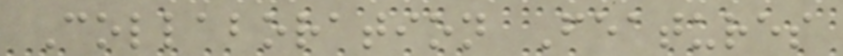Collaboration Features
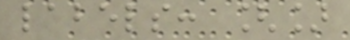labels: []
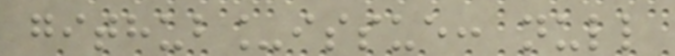github_issue: null
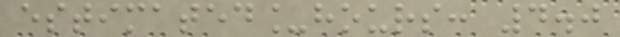estimated_hours: 4.0
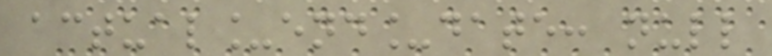actual_end_date: null
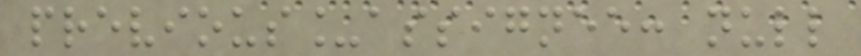previous_assignee: null
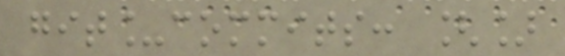git_commits: []
